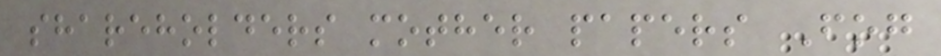shareholders mother papers Fog
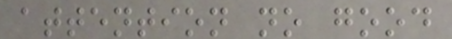attention no good
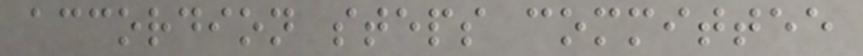accordion steps committee
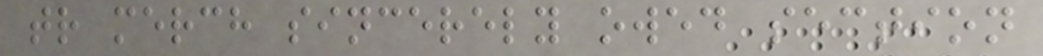tr merch sincerely owed section
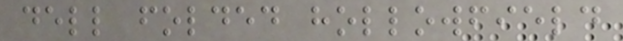dell folded hollowfield
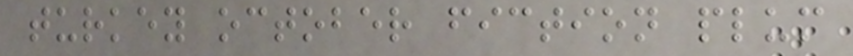turkey october fiction plum
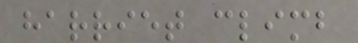harriet climb
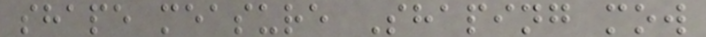shape measure Shaping mow
